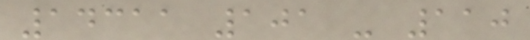14311 101 - 110
